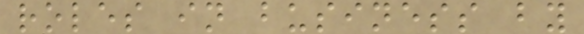roles in business by
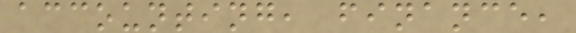accounting, finance,
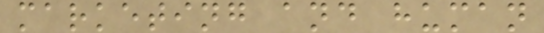marketing and human
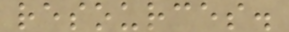resources.
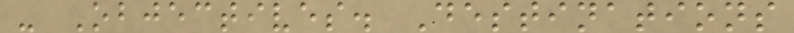- Objectives. Destinations
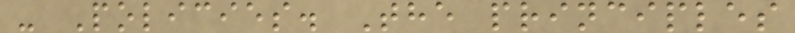- Policies. The principles
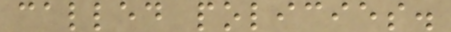called policies.
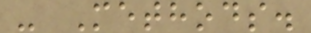- Methods.
